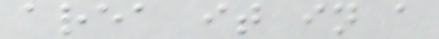area it in a
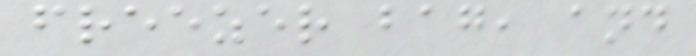freezer bag, and
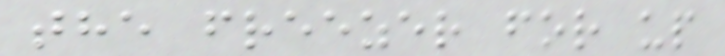the freezer for up
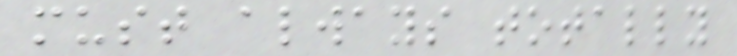must always totally
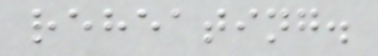reheating.
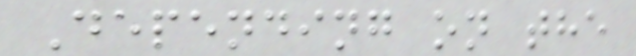Depending on the
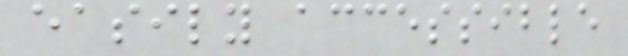easily accessible
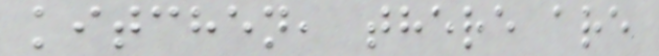kitchen, there are
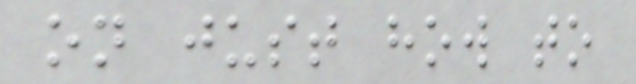on just how to
